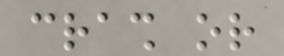crash or
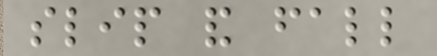slip and fall
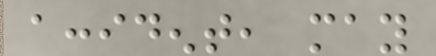accident, may
